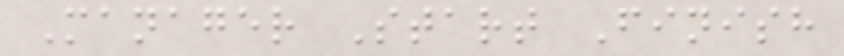Manager Start Finish
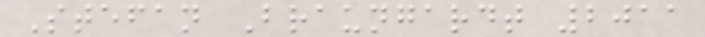Stefan Braungardt 2011
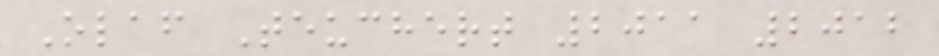Olaf Teuchert 2011 2012
